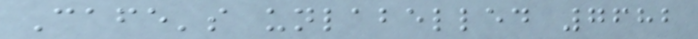Cafe's unlabelled 7682
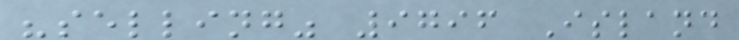"selling" 9796 Island
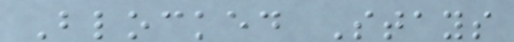Blocked Stays
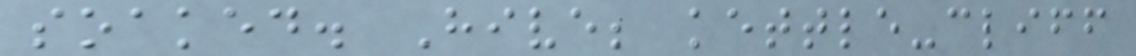soaked. Hive; kettle-cliff
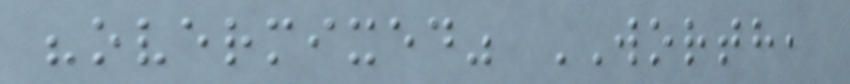"overmixed" WORTH,
